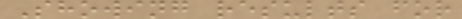Showing results for
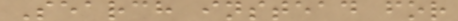Search instead for
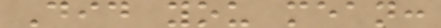Did you mean:
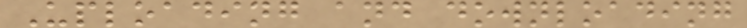Uploading and downloading
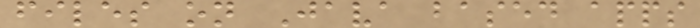files on Java based apps
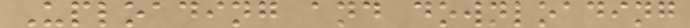Uploading and downloading
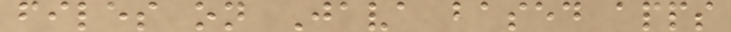files on Java based apps
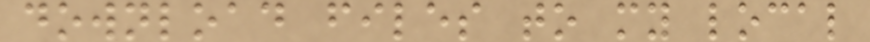download files to my local
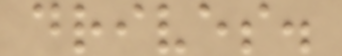drives.
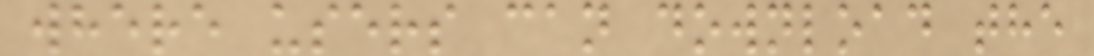where users can download the
